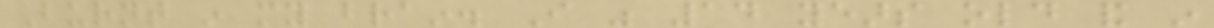Burnt in my brain. I was 14 years old and in
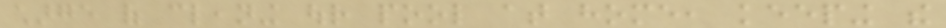charge of cleaning our pool at home, keeping the
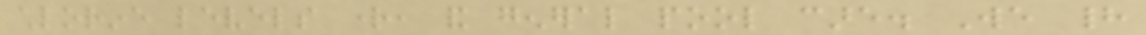chlorine levels right, and general pool care. We had
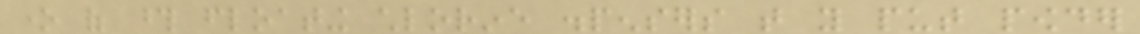one of those floating chlorine dispensers that you put powder
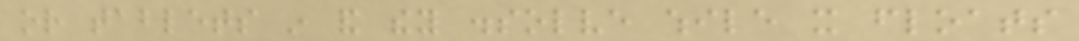or tablets in and they dissolve while it floats
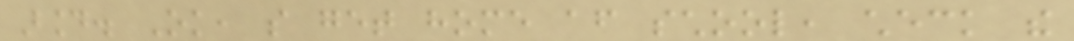around. Ok, so get home after school, check the
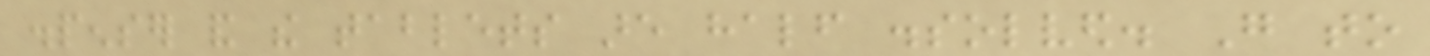dispenser and the tablets are half dissolved. Go to
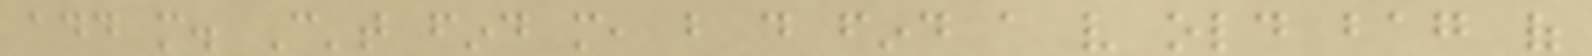add more. Can't find more, but do find a very old bag of
